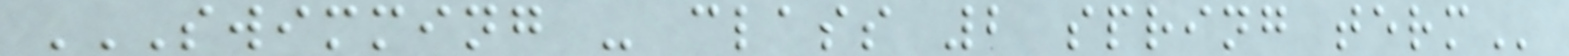SWIMMING - CLASS 2 SPRING TERM
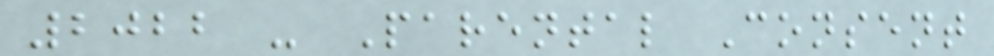2022 - Parental Consent
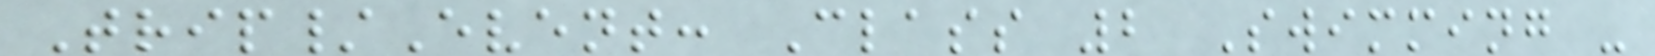Trip/Event: Class 2 Swimming -
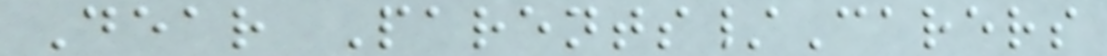Dear Parents/Carers
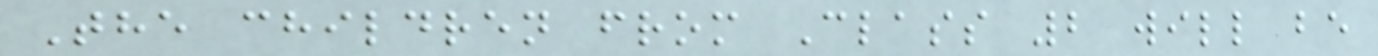The children from Class 2 will be
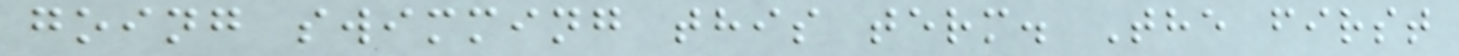going swimming this term. The first
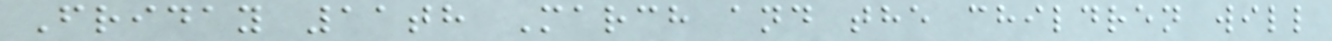Friday 11th March and the children will
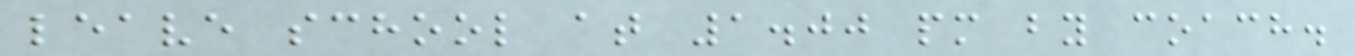leave school at 1.00 pm by coach.
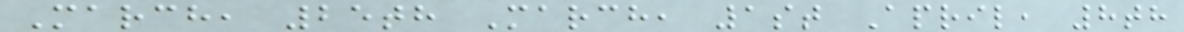March, 25th March, 1st April, 8th
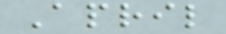April
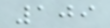109
